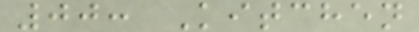00: Kitchen
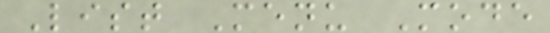List Menu Mode
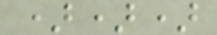)))
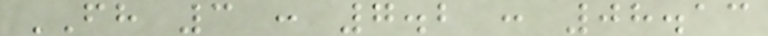FH 3 : 7.2 : 08.13
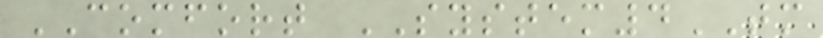COMFORT SYSTEM4TM
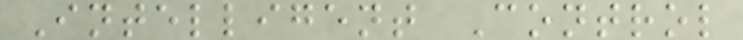Intelligent Control
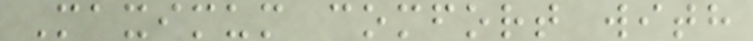Maximum comfort with
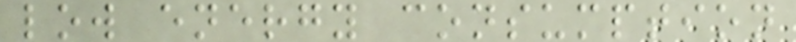low energy consumption
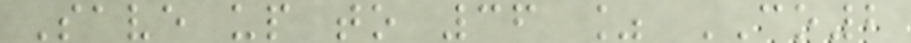Save up to 36 % CO2
